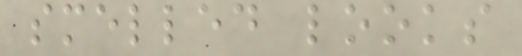smelled looks
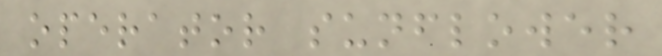operator sunflower
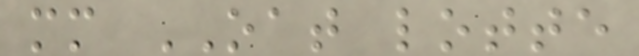mm OAT lotte
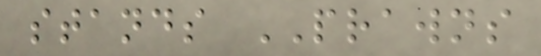stands PRAWNS
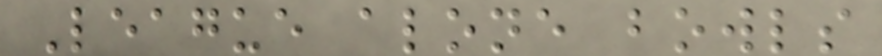League alone bowls
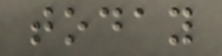today
